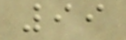99
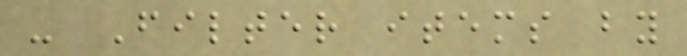- Filter items by
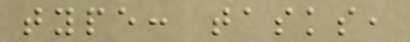type: tasks,
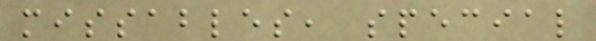missables, special
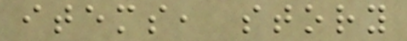items, story
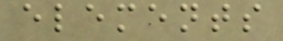elements
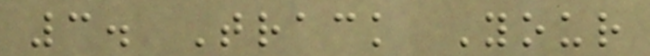3. Track Your
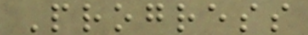Progress
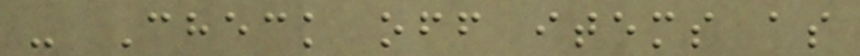- Check off items as
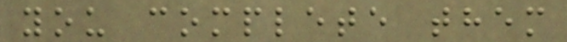you complete them
